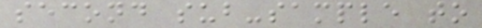second sub-sample to
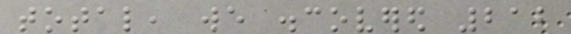total, we discovered 212
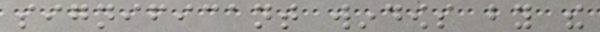significant windows by the
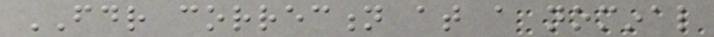FDR correction at a nominal
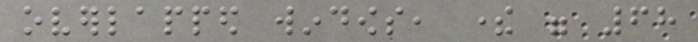overlapped windows, there were 68
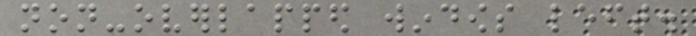non-overlapped windows left.
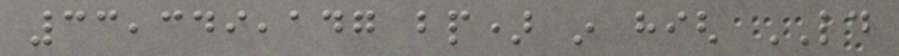33,349,147 bp) in high LD
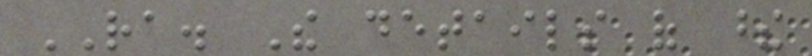RA. The details of these
